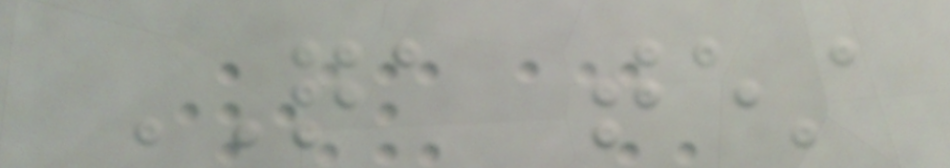QA test
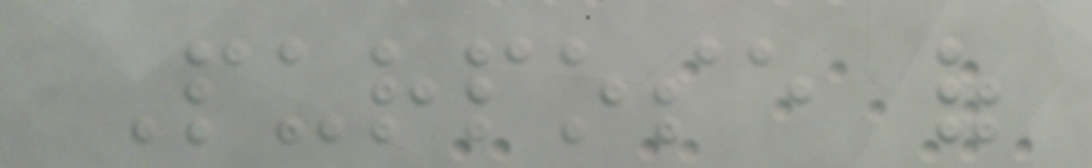Purpose of
